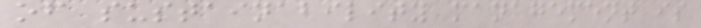of sustainability management is
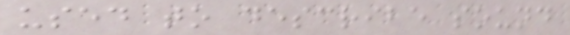used to describe sound
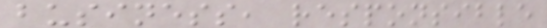business, responsible
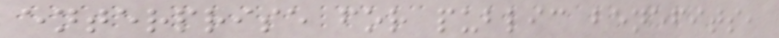enterprise for public benefits,
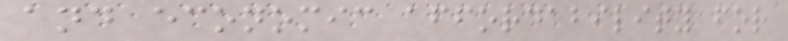and economic affordability for
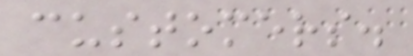customers.
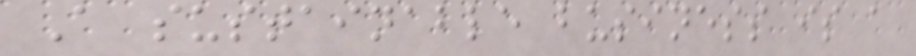A sustainable business is a
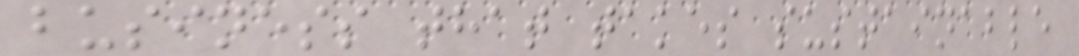business that takes sustainable
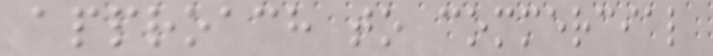approach to commercial
